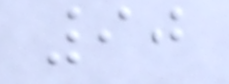90
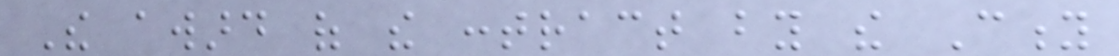The award of the contract by the City
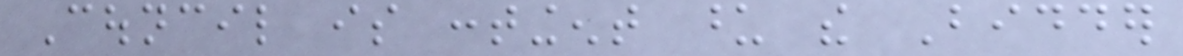Council is contingent upon the Bidder
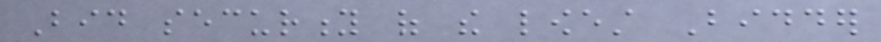Bid security of the lowest Bidder
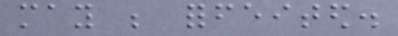may be forfeited.
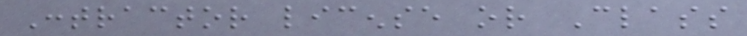Contractor license or Class
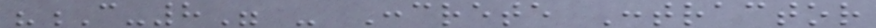"C-8" - Concrete Contractor
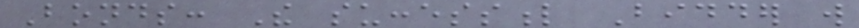Bonds: The successful Bidder will
